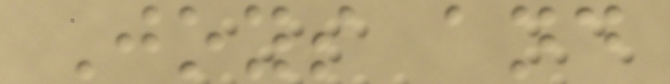Joys and
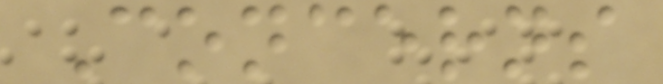Concerns
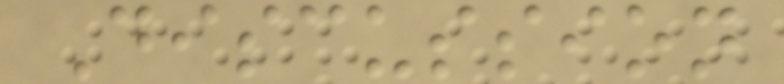Discussion
